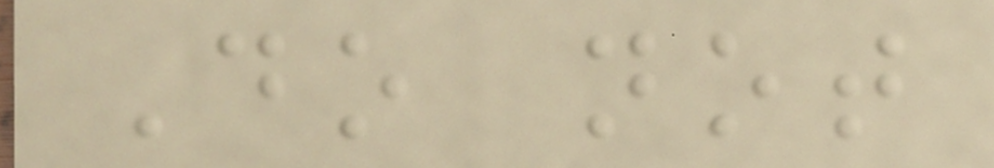Do not
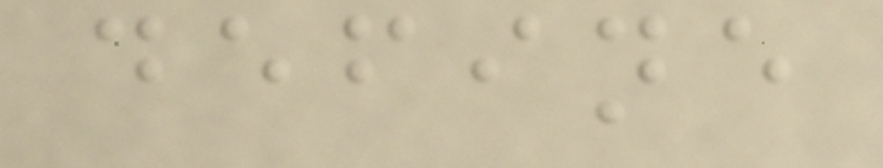define
